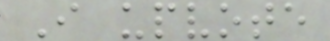I upvote
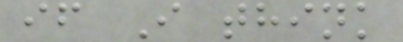if I think
